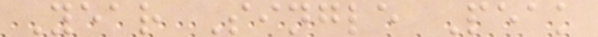Year Single Peak
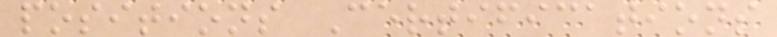positions Certifications
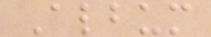Album
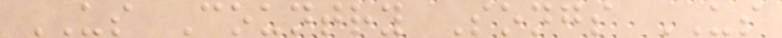US Country Songs US
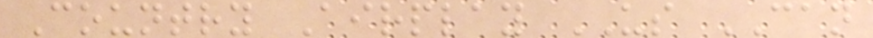Country Airplay US CAN
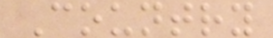Country
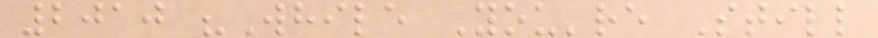2010 "While You're Still
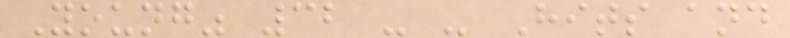Young" 32 - - Hits and
